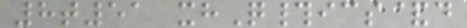8t51 xhQ#ics&d
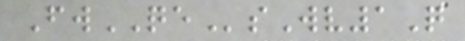FwQEsWv1Q
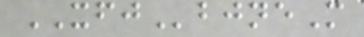XFJbjneM
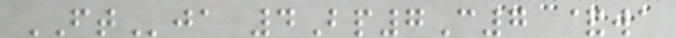FTja 4Bp7C7 &wa
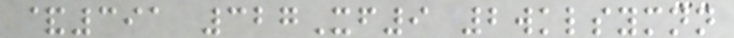&391 327Xf9 2wklsymnn
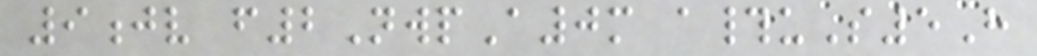9jv f2NwpA0m a#uS5H
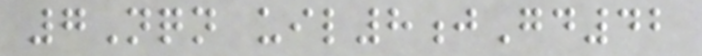7Nqn uil8jGd42
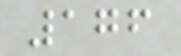176
